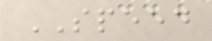SPEED
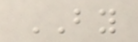BY
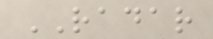RADAR
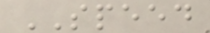SPEED
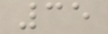35
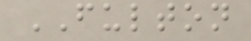FULTON
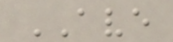AVE
